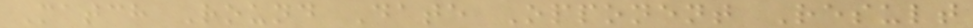Match Round Date Opponent Result
